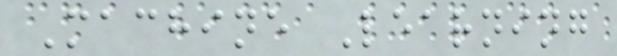Machine Learning
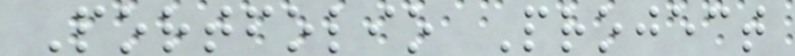Portfolio Project
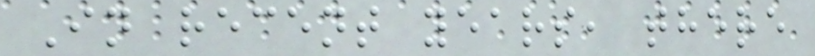In recent years, there
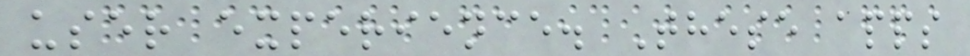user experience. These apps
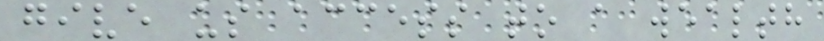give us access to a wealth
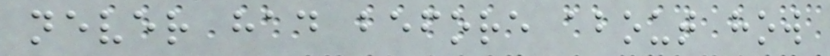never had before about how
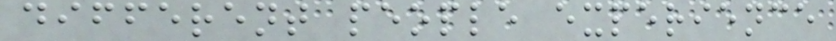different people experience
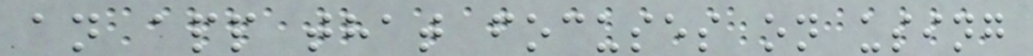an app that focuses on using
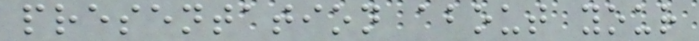presentation about your
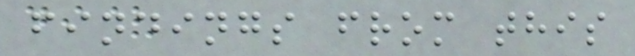findings from this
